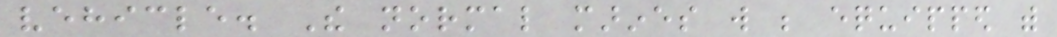vehicle. The normal marines will be equipped with
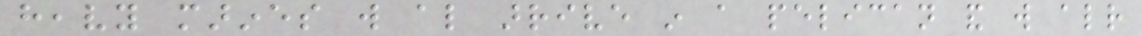heavy marines will also arrive in a pelican and will already
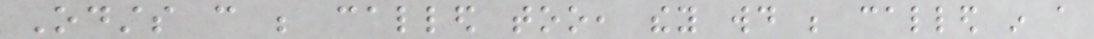Odsts can be called too, they would be called in a
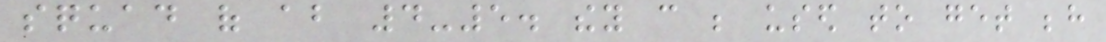squad of about 4-5. they can be used to get behind
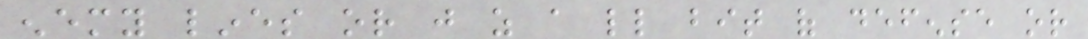enemy lines or just as a little bit of defense or
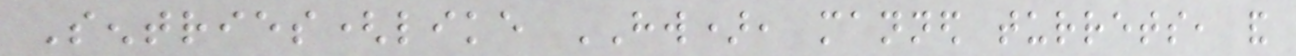Sentries(like HW), manned turrets, and
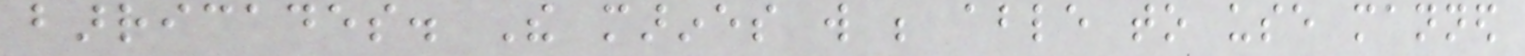barricades. The marines will be able to use manned
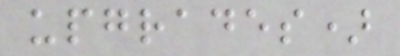upgrades)
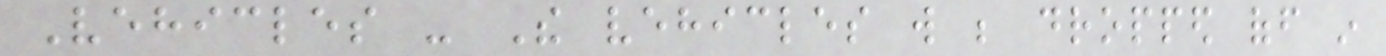Vehicles - The vehicles will be dropped off in
